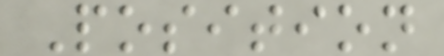Position
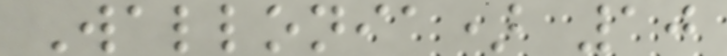Wallonia) 10
